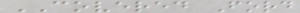COVERED Ford
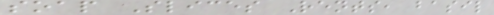soap Slices Rents, basil
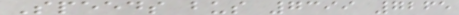Speeds bus 7399 7265
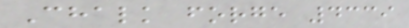Chalk forge 4339
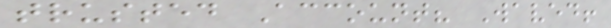trusted Account? Waved!
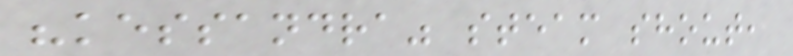"kessandra" steam shout,
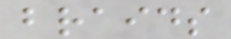braids
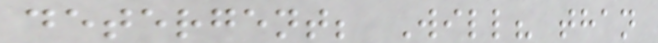detergent; Will? than
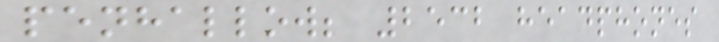penhallow; 2532 headphones
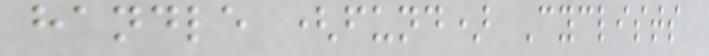handle (fund) Cyclists
